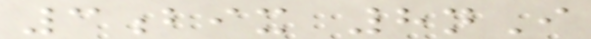3bix 8nI
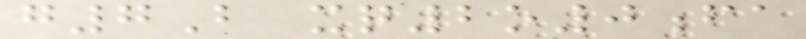g7B xq2o0fa
